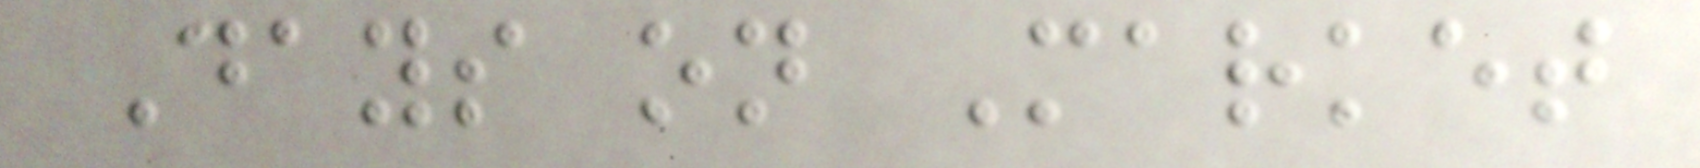Days on Market
